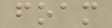foam
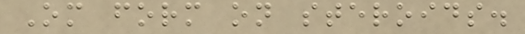Om form on steroids.
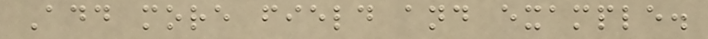Add more field and example.
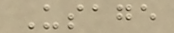Usage
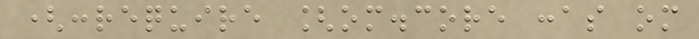(:require [om.core :as om
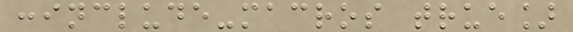:include-macros true]
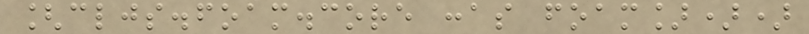[cljs.foam.core :as foam]))
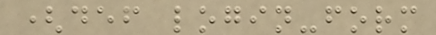(def login-form
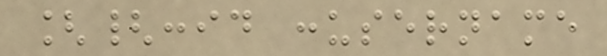[{:id :username
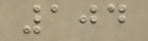104
